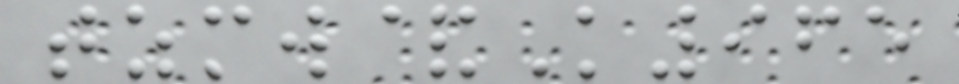tzmw&K965
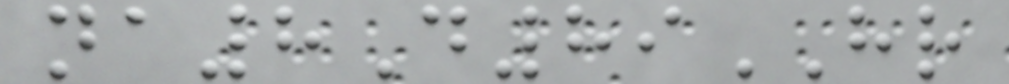na8D89HR
